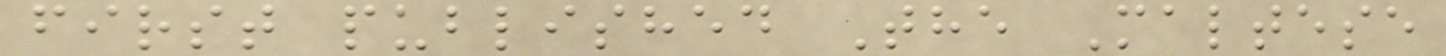first published The Maltese
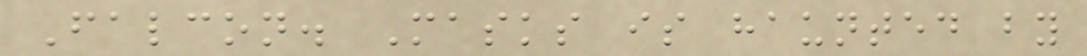Falcon. Masks is haunted by
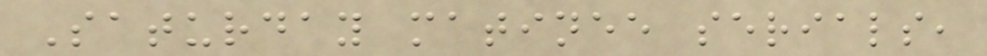Saturday matinee serials,
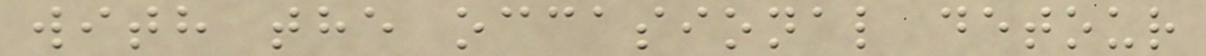with the occasional detour
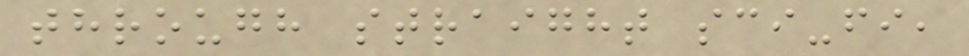through straight sci-fi,
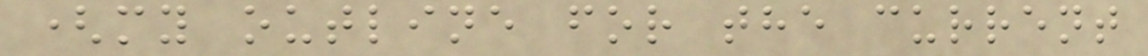(my outline for the current
